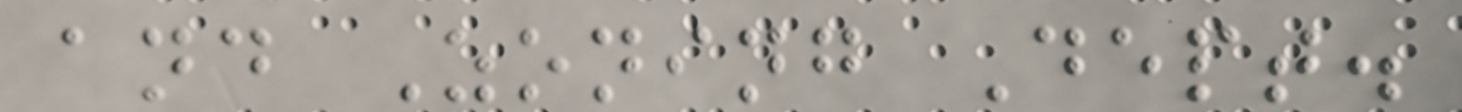and Zoning Dept.
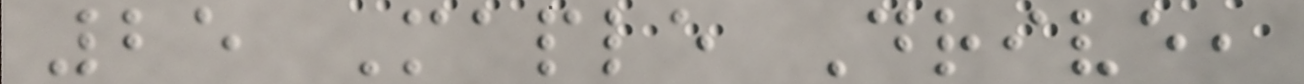25 Maple Drive,
